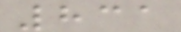831
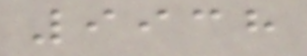9938
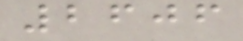2606
